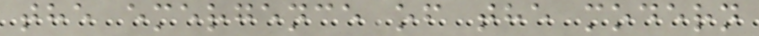the emergence of the modern
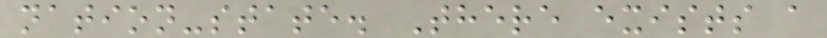nation-state. There exists a
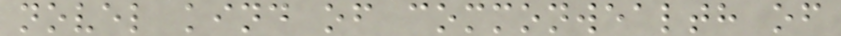novel kind of commonwealth of
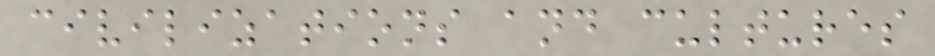civilizations and cultures
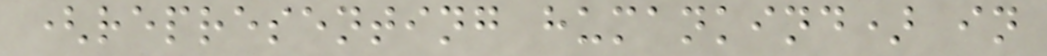(representing humankind) in
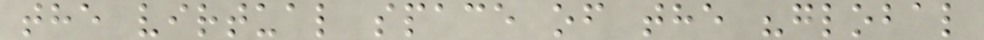the virtual space of the "global
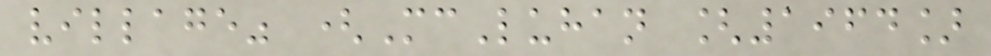village" (McLuhan [1964]
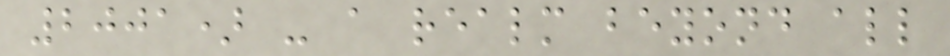2001) - a realm beyond all
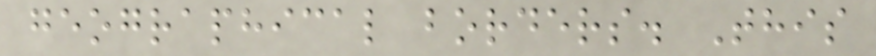geographical borders. This
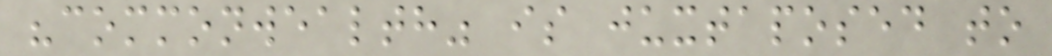"commonwealth" is juxtaposed to
